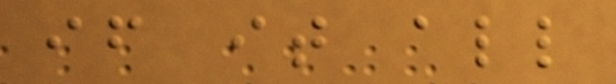if it all
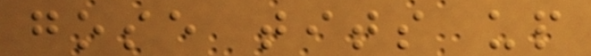gose tits up
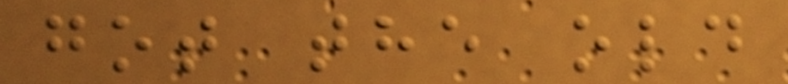got the old
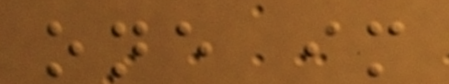one im
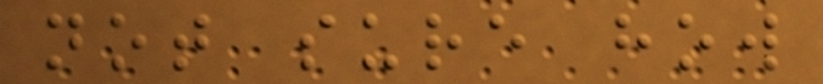not sure how
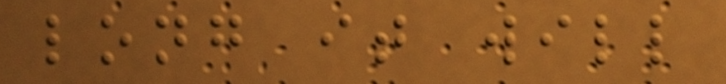long it will
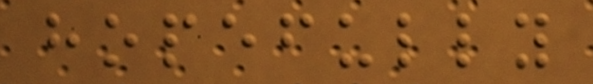hopefully
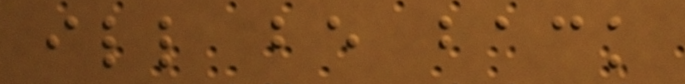ill be back
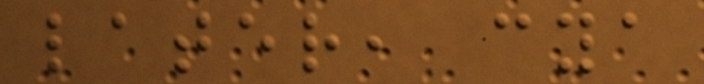later, cya
